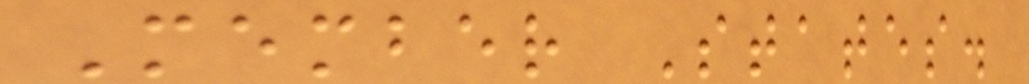Member States.
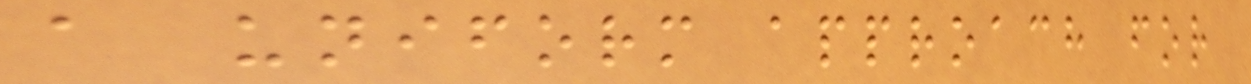a uniform approach for
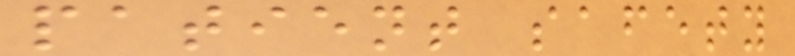patient safety
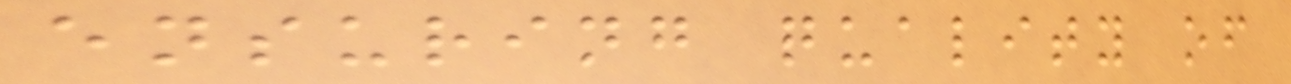ensuring quality of
